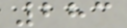283
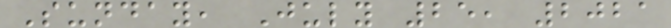Sunday, July 25, 2021
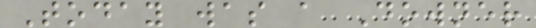Today was a Downer
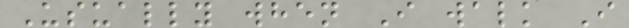Usually when I walk I
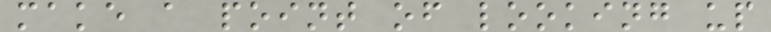make a point of looking up
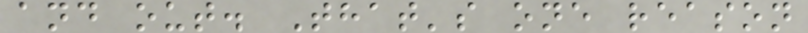and out. That's one reason
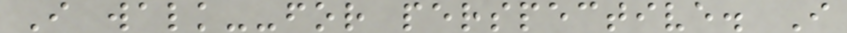I walk--for perspective. I
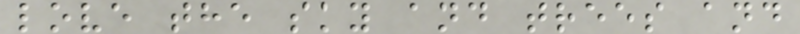love the sky and trees and
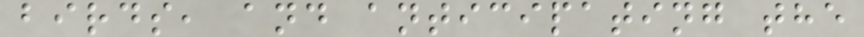birds, and anticipating the
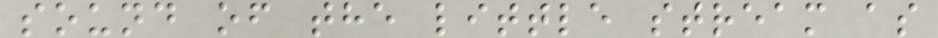sound of the little stream as
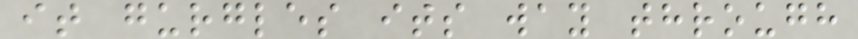it gurgles its way through
